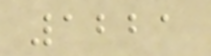1221
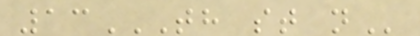13TH ST N
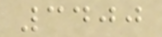3400
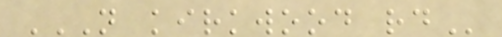N KIRKWOOD RD
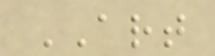ART
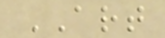ART
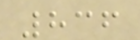836
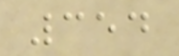354
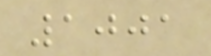1001
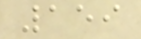159
